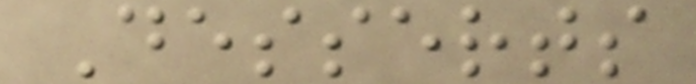Desserts
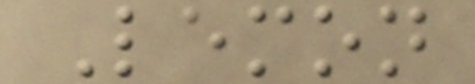Lemon
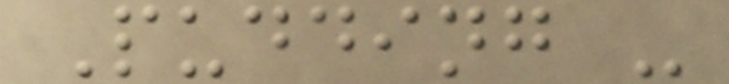Pudding -
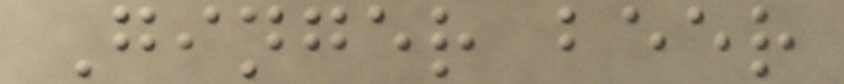Ginger beer
